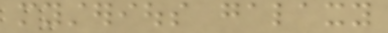mysterious galaxy
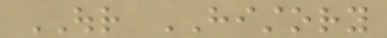OUR HISTORY
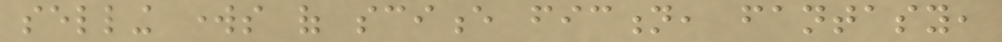selling works of science fiction, fantasy,
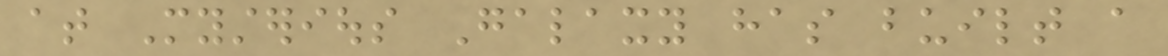at Mysterious Galaxy has built a
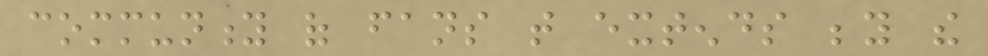community of fans that extends beyond the
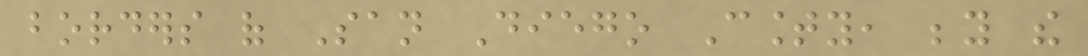borders of San Diego County, beyond the
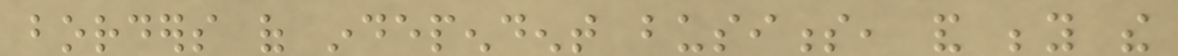borders of independent business, and beyond the
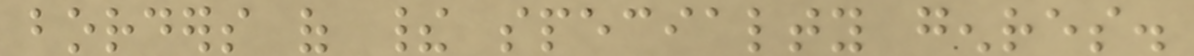borders of their specialty genres.
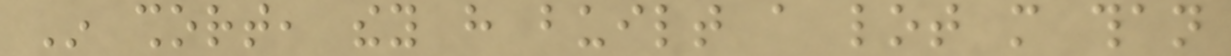In short, they have built a lot more than
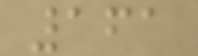161
